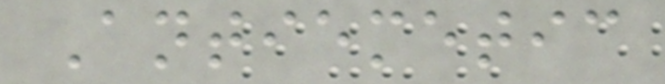Antiemetic
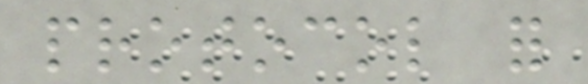protocol for
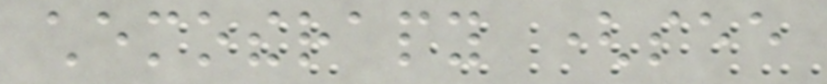chemotherapy (see
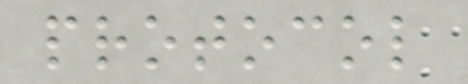protocol
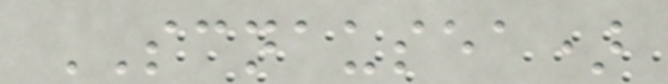SCNAUSEA)
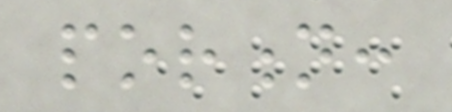portion:
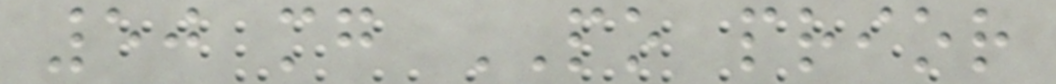50 mg PO prior
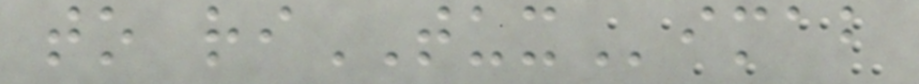to riTUXimab
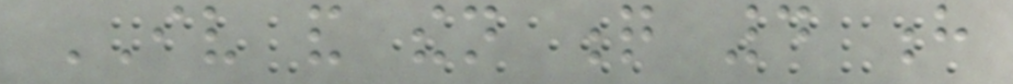IV and then q 4 h
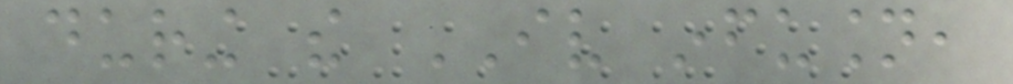during the IV infusion,
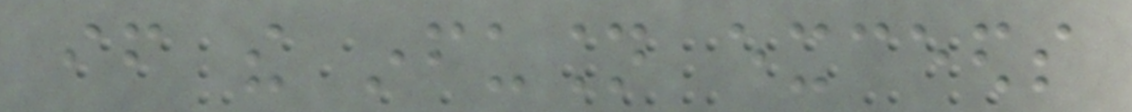if the infusion exceeds
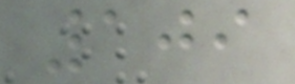109
